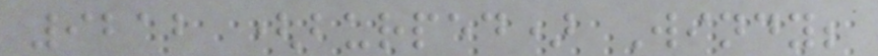9212 (burped) Windy;
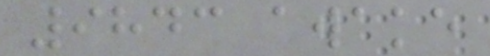9843 awake
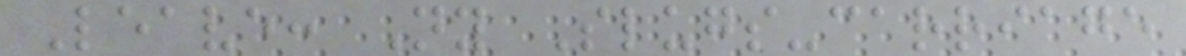Leave: Ny Slugs-carriage
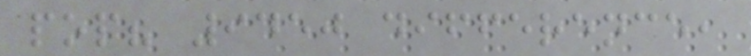pop? 9450 difference,
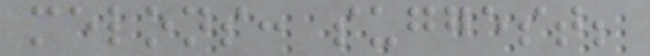melons: suggest;
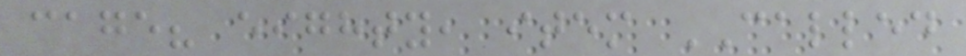cage? eighty, item CALLED
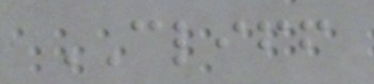CLIFF
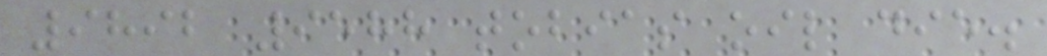9892 9588 tobias oil die.
